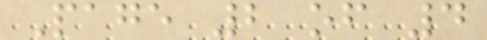Page 2 of 4
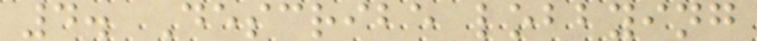4. Describe lobbying
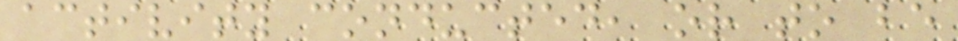activity conducted, or to be
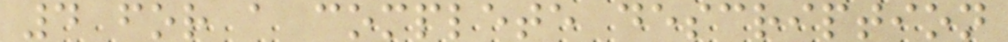4 for a complete description
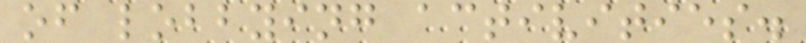of lobbying activities.
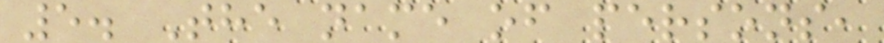5. The name of persons,
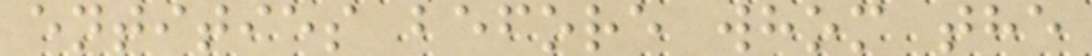entities before whom the
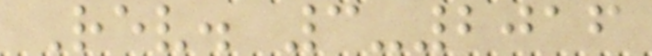Rev. 3-2016
